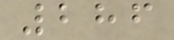286
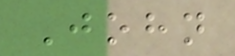John
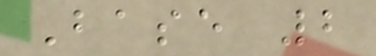Base 2
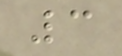3
